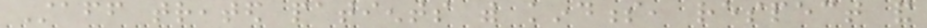Staff treated patients with kindness, respect and
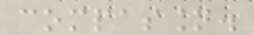compassion.
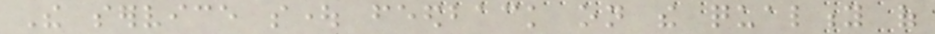The service sought feedback on the quality of
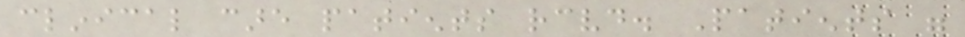clinical care patients received. Patients were
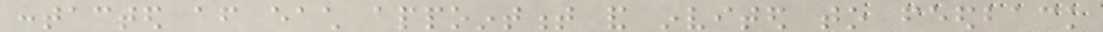contacted after each appointment and invited to feedback
